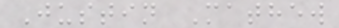Justin Mathew
